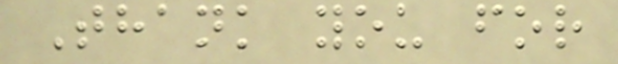Thank you for
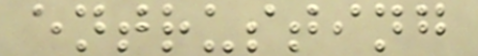entrusting
